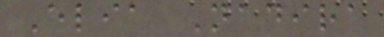Elia Nadira
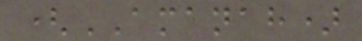(AMANAH)
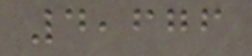4,676
